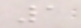1
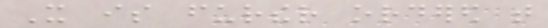It is further ordered that
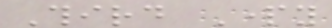Third Party
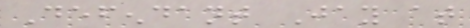Defendant Jay at
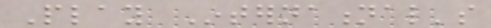Play International's
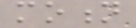motion
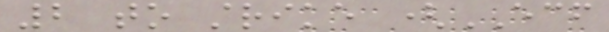2 to strike (ECF
